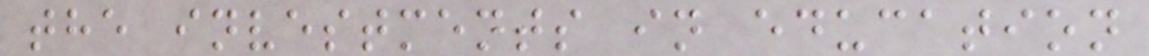the investments in education
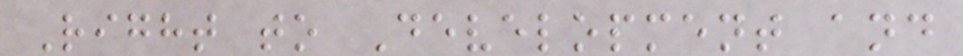Right to Development and
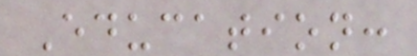Education:
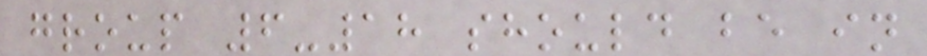group 6-18 should be in
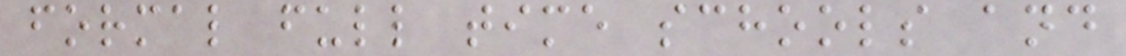formal full time schools and
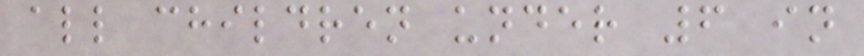all children under 6 in
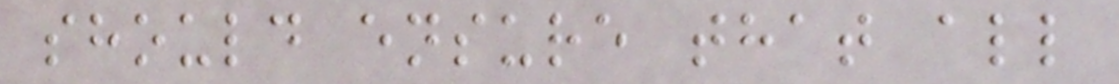should ensure that all
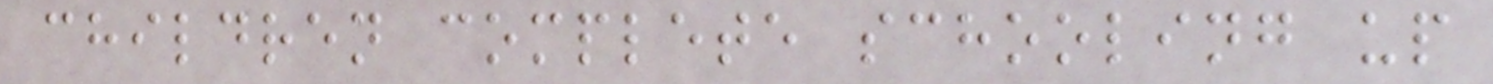children complete schooling up
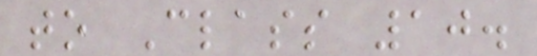to Class 10.
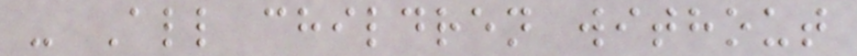- All children without
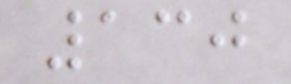130
